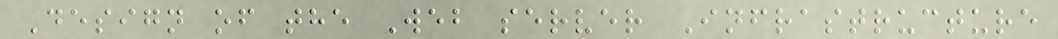Design of the Web server Infrastructure
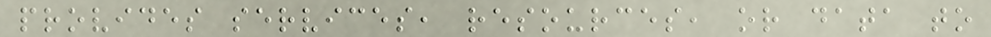provides services, resources, or data to
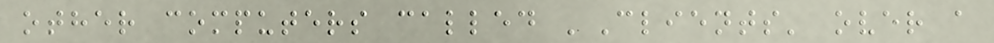other computers called 'Clients' over a
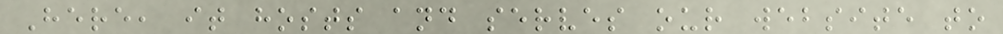Here, it hosts and serves our website to
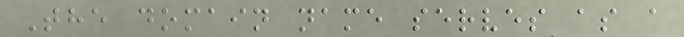The domain name serves as a
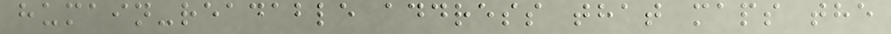humain-readable address that maps the
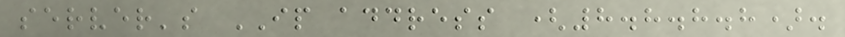server's IP address (8.8.8.8).
